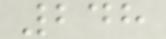248
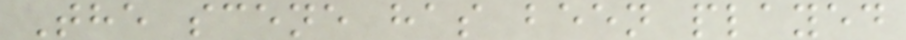The scene has been played
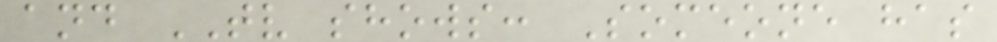and TV shows: Someone has
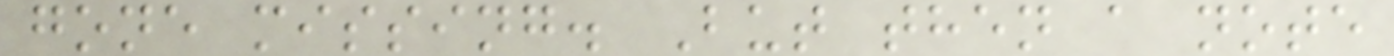gone missing. But then a note
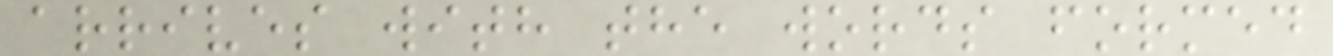arrives with the words formed
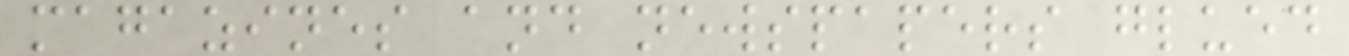magazines and newspapers glued
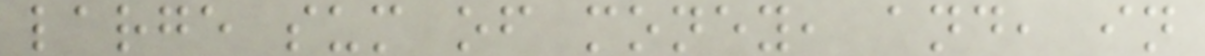large sum of money, and, in
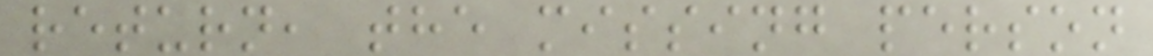return, the missing person
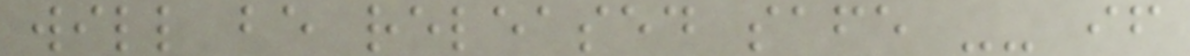will be released safe -- if
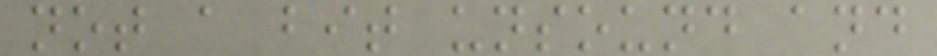not a bit unsound and
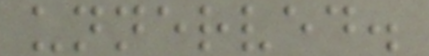unnerved.
